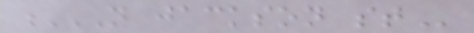N JACKSON ST
